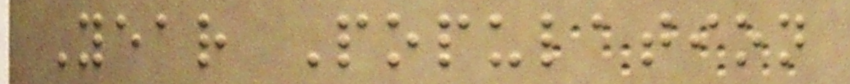Year Population
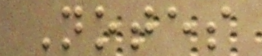Notes
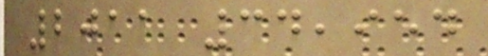2011 34,954
